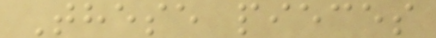These pieces
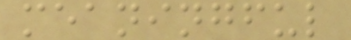meaningful
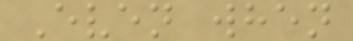Even when
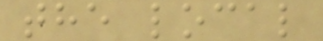the local
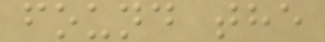found the
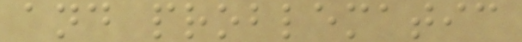and problematic
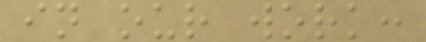in our work:
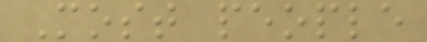Most people
